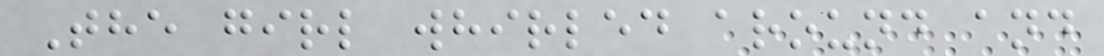The girl whirled around and
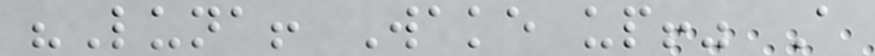"Luna! Wake up!" A
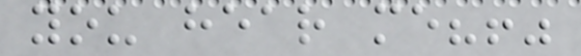you hear me?!"
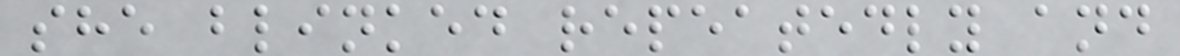she blinked repeatedly and
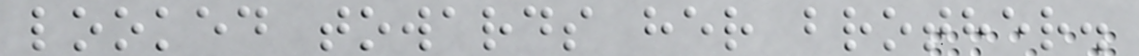looked towards her brother.
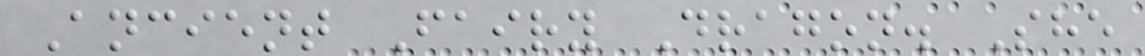Ancient Fairy Dragon. She
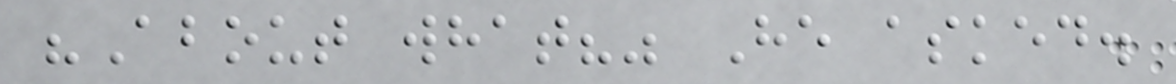"About what?" He asked.
